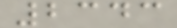2343
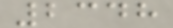2348
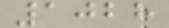1028
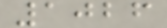1026
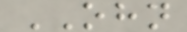OHN
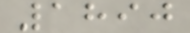1890
